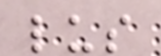lus
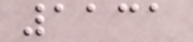1131
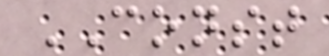CONST
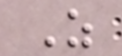Z
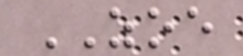ZOE
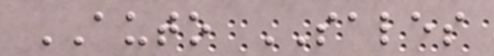AUTO SALES
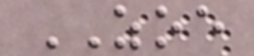ZOE
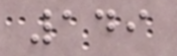149
